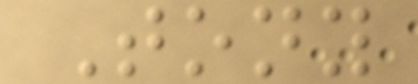Tony
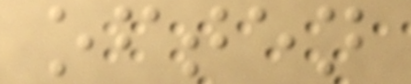often
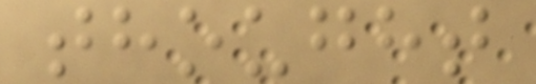thought
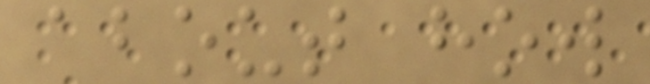about how
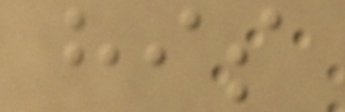his
